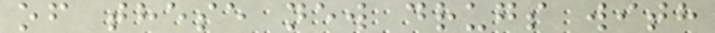of these new drugs with
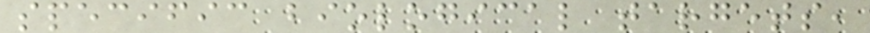specific biological targets,
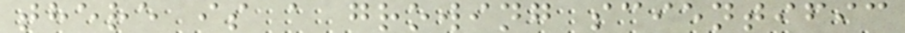there is a growing scientific
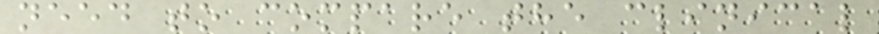need to compare the clinical
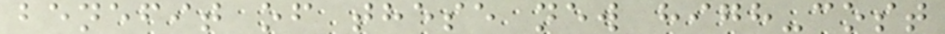benefit of these new high-cost
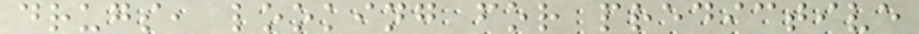drugs, looking for predictive
